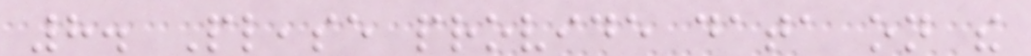8. Please provide data on the
